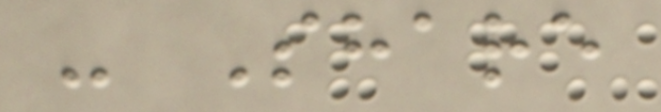- Share
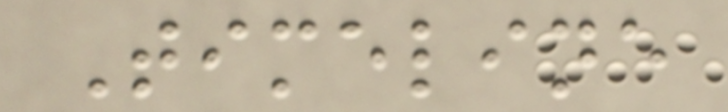Timeline
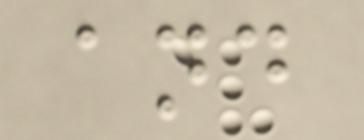and
